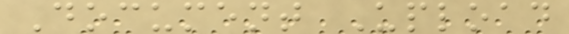Document Upload
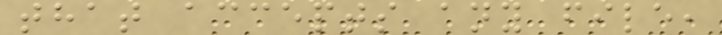that accepts any file,
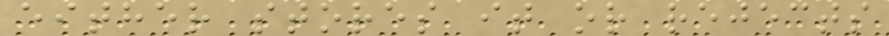either stores it or rejects
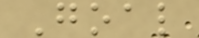Goal
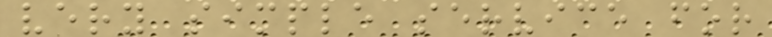very simple service for
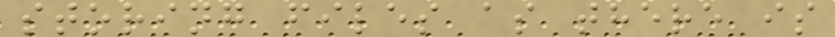storing files as there is
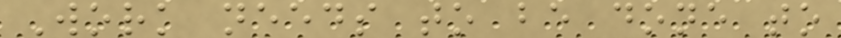Work needs to be done to
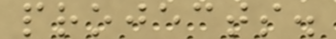projects.
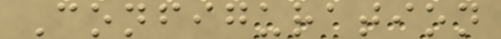Configuration
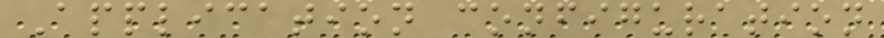Application configuration
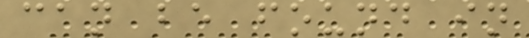can be found in
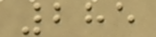285
